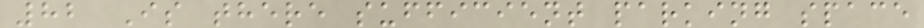82 Is there sufficient parking space
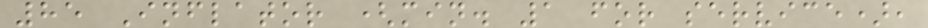85 Inflator (min. 1 for service),
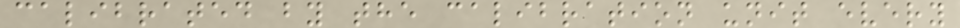calibrated by the calibration unit every
